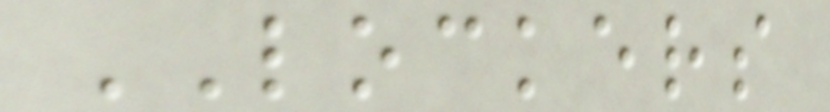LOCKERS
